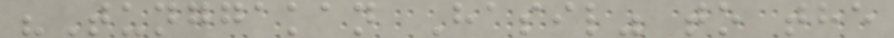"Tunggakan Hasil" to the
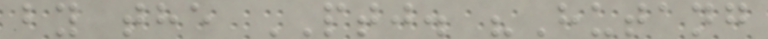by the PTJ. "Hutang
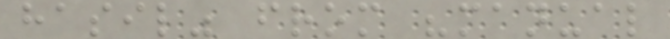hasil" from "manual
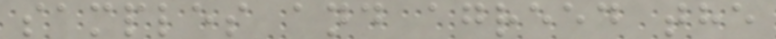samples and agreed the
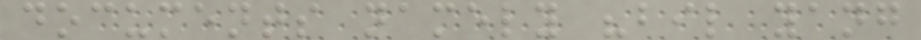documents namely "bil yang
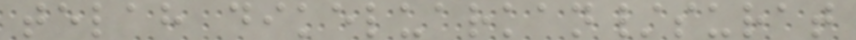telah dikeluarkan/surat
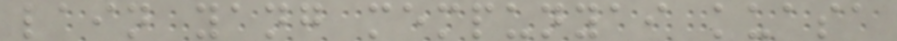lain yang mempunyai kuasa
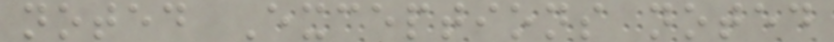noted Exceptions noted
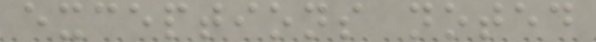exceptions noted
